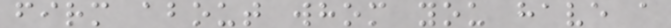firm about whom you have a
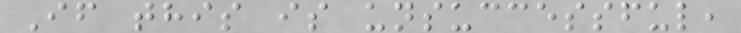If this is unsuccessful,
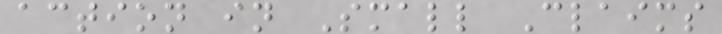action in Small Claims
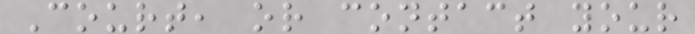Court, or contact your
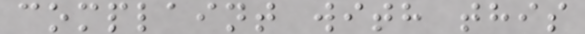complaint with this
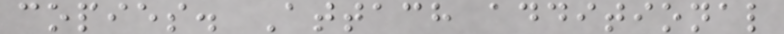copies. Attach additional
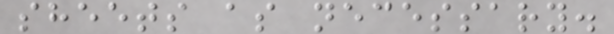sheets as necessary.
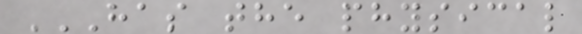HAS THE PHYSICAL
